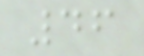46
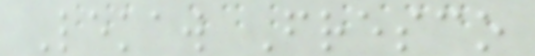Lekaw Fresco
